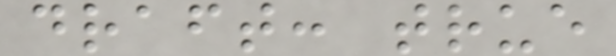draft: true
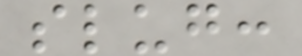slug:
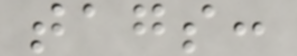tags:
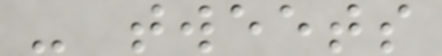- tweets
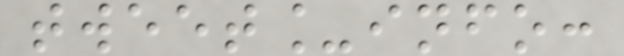tweet_info:
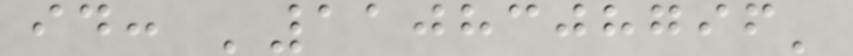id: '1108308796'
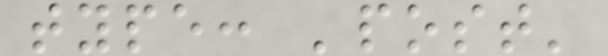type: 'post'
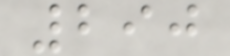290
